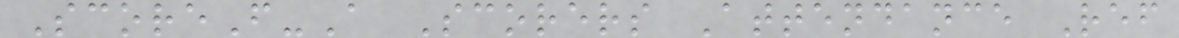ScoreF-A Scorers Attendance Ref
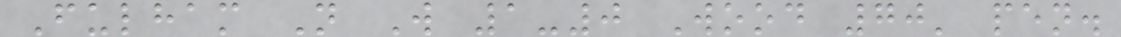Fulham N W 1-0 Wood 70' pen.
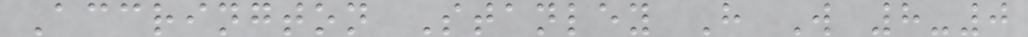Accrington Stanley H W 8-0
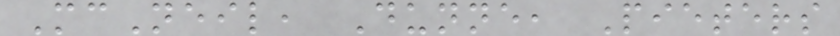McNeil, Dunne, Pieters
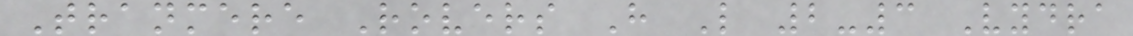Tranmere Rovers H L 2-3 Vydra
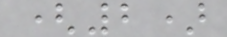(2)
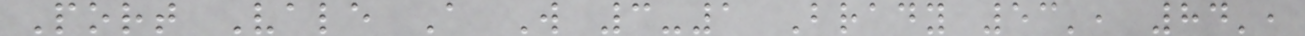Port Vale A W 3-1 Brady 53', 84',
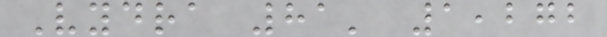Vydra 81' 1,272
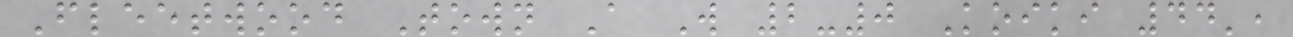Fleetwood Town A W 2-0 Koiki 44',
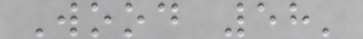Wood 58'
